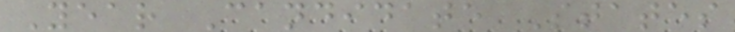Year Candidate States
